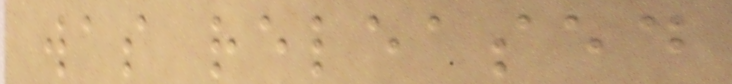was released
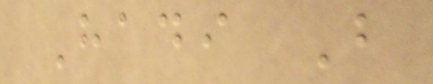Hadi B
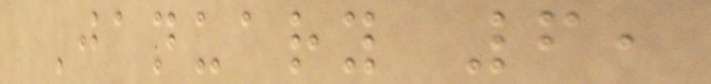January 6,
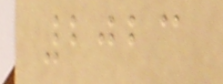2023
